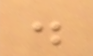.
